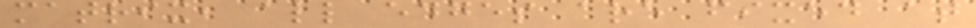matrix, all edges are fixed at
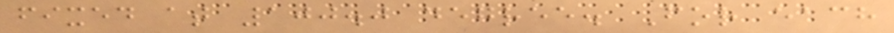fixed at 100.0 degree. For each
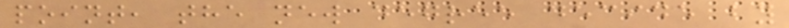point, the new degree decide by
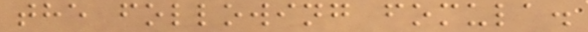the following fomula.
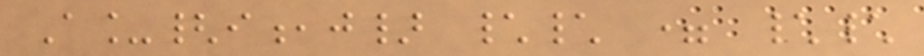A_{i,j} \\ = \\
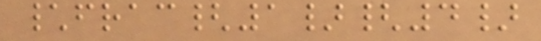\frac{1}{4}
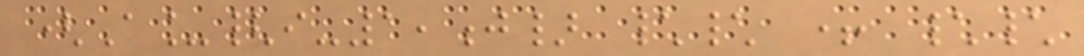(A_{i-1,j} \\ + \\
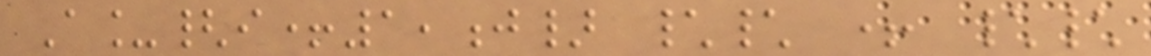A_{i+1,j} \\ + \\
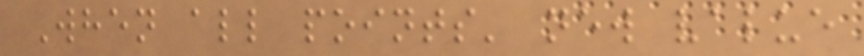When all points' new value
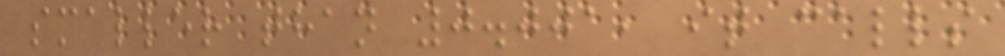smaller than 0.001, it calls
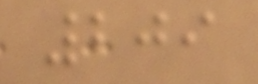209
